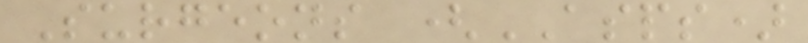Surgeons (ASPS)
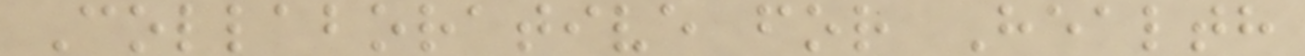Collaborative for Health
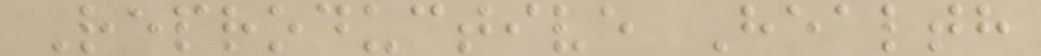Reproductive Health
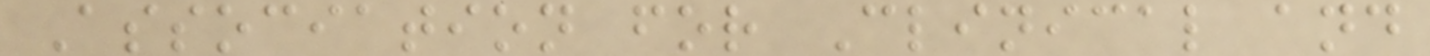Association for Clinical and
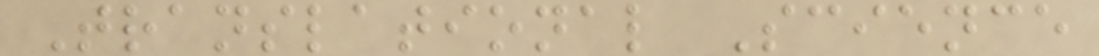Translational Science
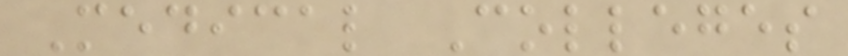Medical Colleges
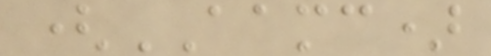(AAMC)
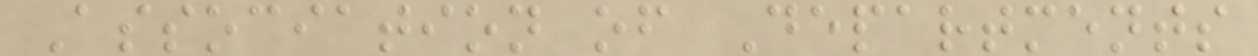Association of Departments
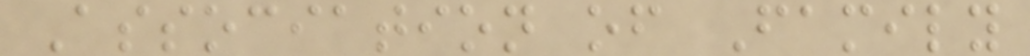Association of Family
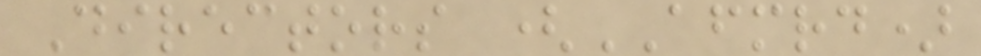Directors (AFMRD)
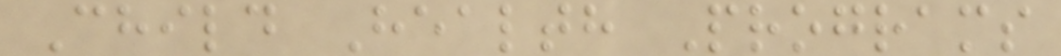Child Health Programs
